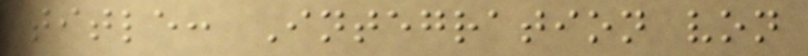title: Integration von
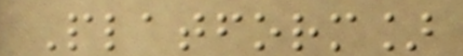Platform]
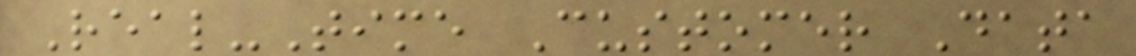Real-Time Customer Data
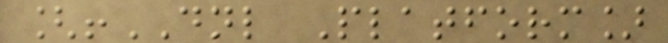[!DNL Platform]
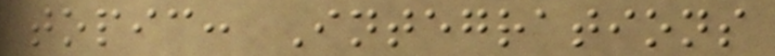topic: Integrations
